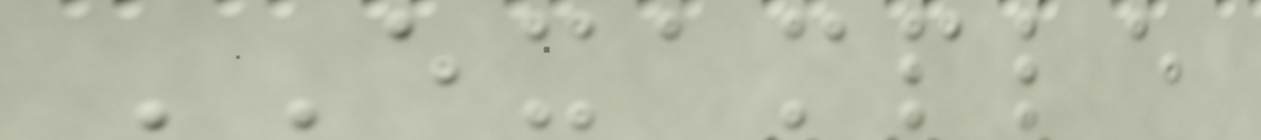EXAMPLE
